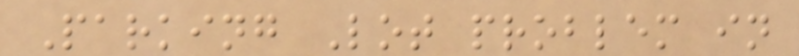Parking Lot problem in
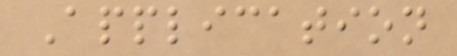Application
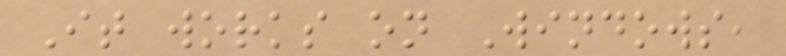It works on Windows,
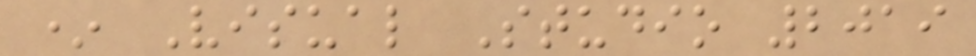* Visual Studio 2019
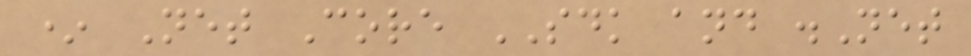* Net Core SDK and .Net
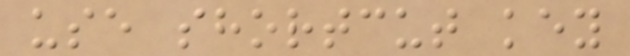use shortcut key
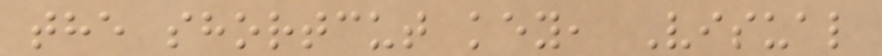the shortcut key, Visual
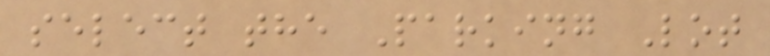select the Parking Lot
